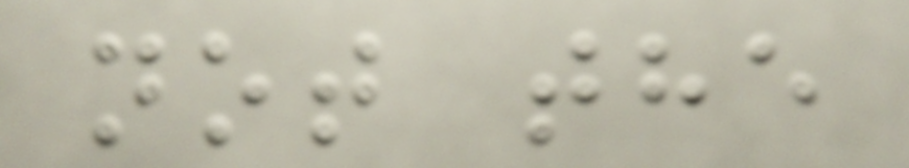not the
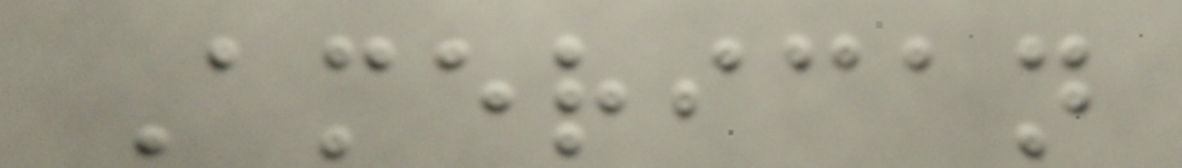American
